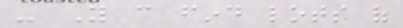- You can find lots of
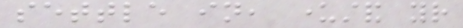settle in, understand your
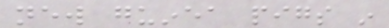new guinea pigs in
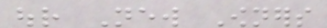our New Owners
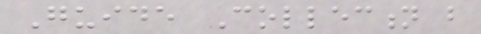Guide Collection but
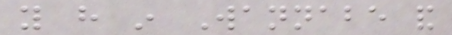you have in Wannabe and
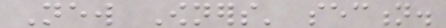New Owners' section.
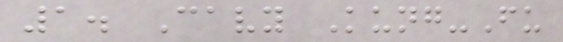1. Cavy Kung-Fu
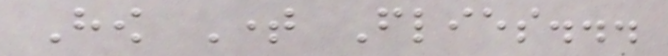How Time Flies...
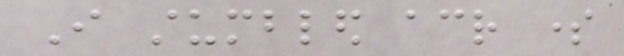I stumbled across some
